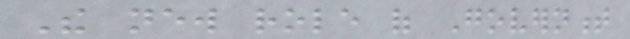The new role of Government
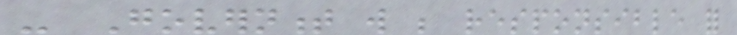- Government will be responsible for
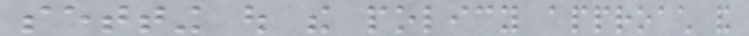setting out the policy approach and
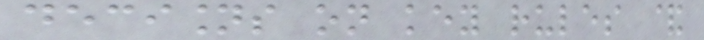decisions on key rules &
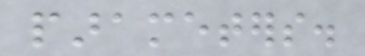parameters.
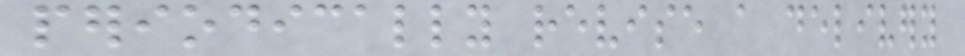periodically revise a delivery
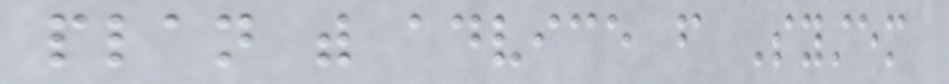plan with advice from System
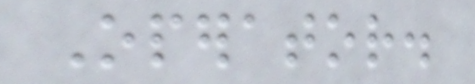Operator.
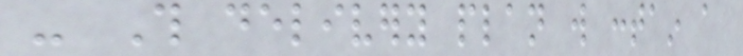- This delivery plan will contain a
